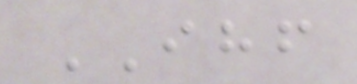IHF
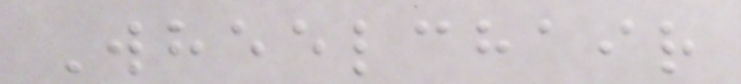Wheelchair
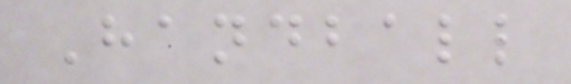Handball
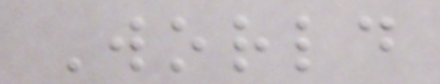World
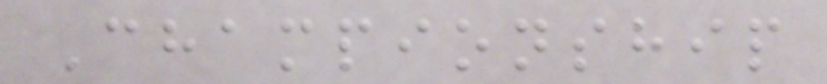Championship
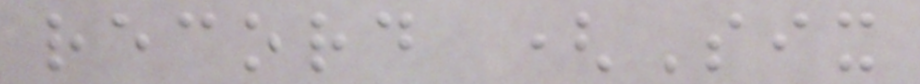record (Six
